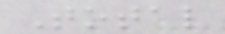Total
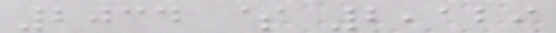2034 $ 2,129
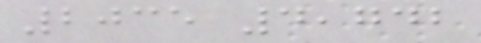2035 4,742
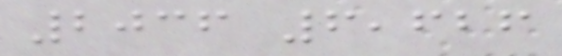2036 6,626
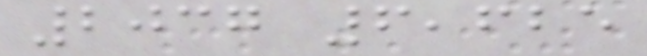2037 6,625
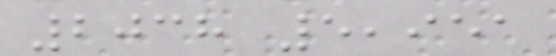2038 5,951
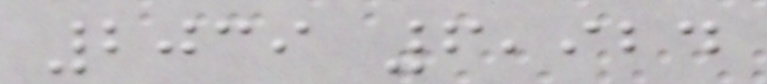2039 6,924
